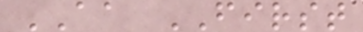AA FIRST
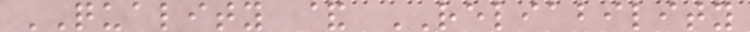QUALITY & RELIABILITY
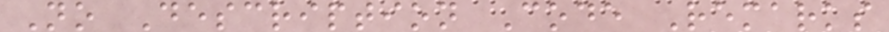No Description Code Remarks
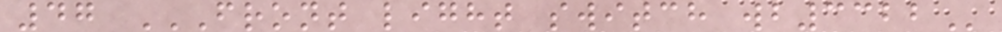47 FRONT LIGHT SWITCH WB3322
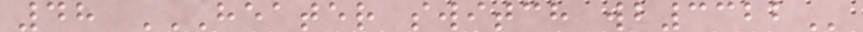48 HEATER SWITCH WB3322
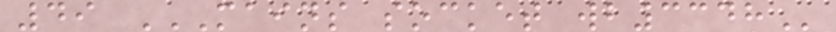49 MAINS SOCKET WB3348
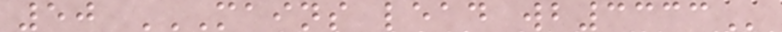50 MAINS LEAD WB3333
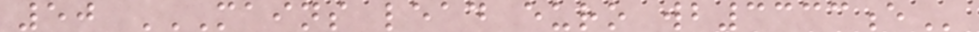50 MAINS LEAD EURO WB3333E
